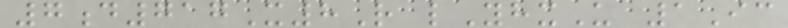7d717X8R lYhxU 1Ic
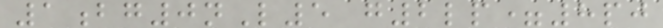1bg0nL5 g2lp=8pj
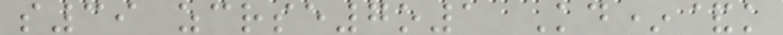s39 zcrse7o1 Kd*&k
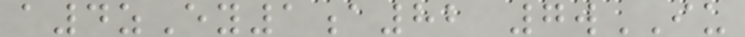a4zEy1a82 7wIU
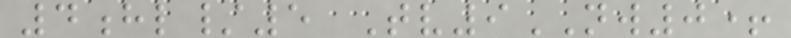4hl/5 Tv9NW0+
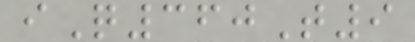iQ360T9
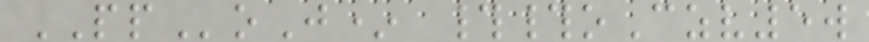PPoJ* ##oCzv5w
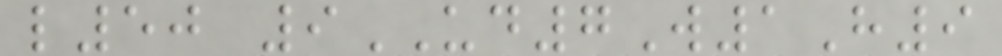l50 9UD7W1H9
